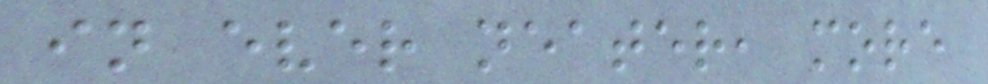in ever neater, more
